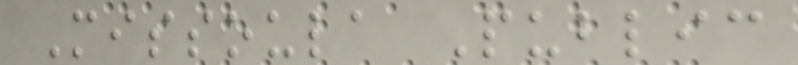Missoula Public
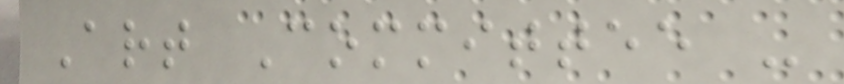Art Committee -
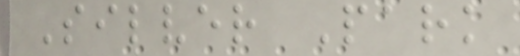Silver Park
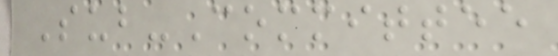Sub-Committee
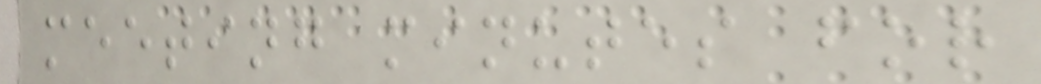meeting minutes for
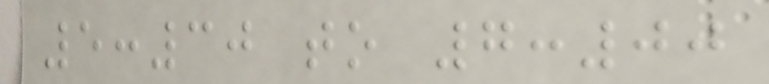5:30 to 7:00
